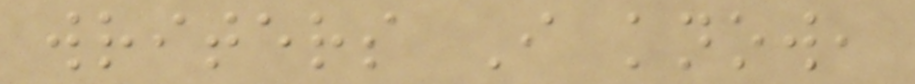writers I know,
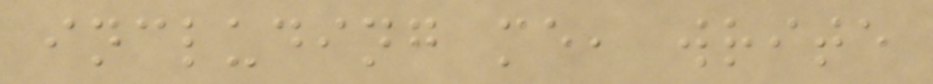including me, write
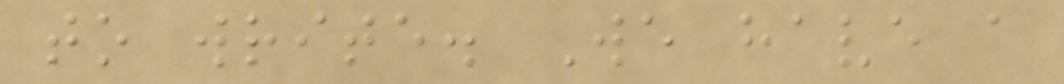to write. We have a
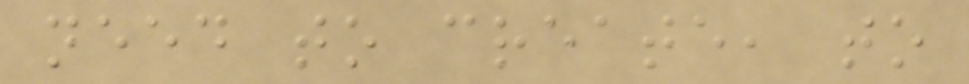need to create, to
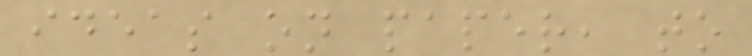ideas on paper, to
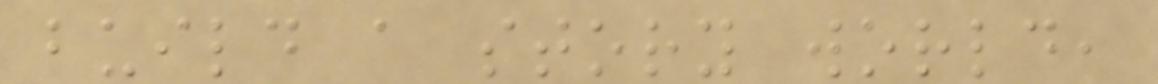build a story world,
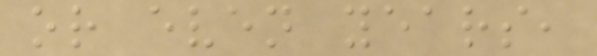or even years,
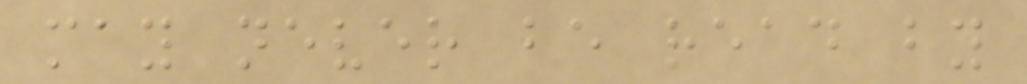may never be read by
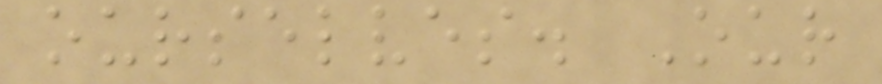ourselves. Our
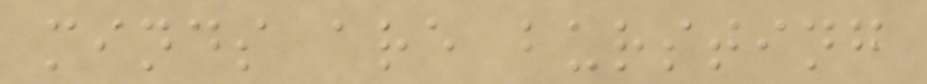minds are bursting
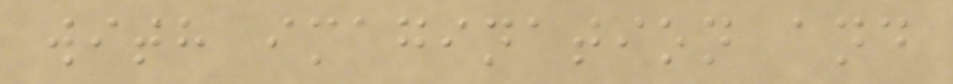with imagination and
